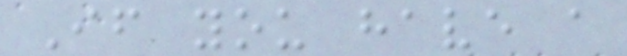If you have a
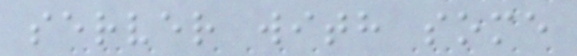server with some
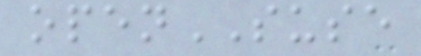openSUSE
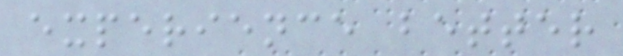experience better
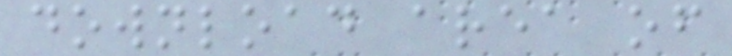download area of
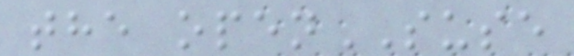the openSUSE
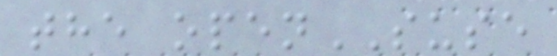the openSUSE
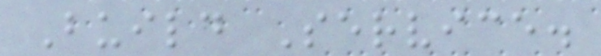Build Service.
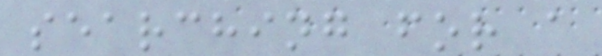searching for a
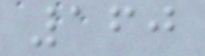160
